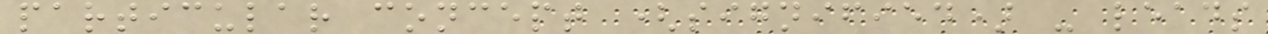particular concept (signified) - leads
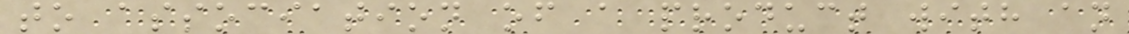to association of a product with an
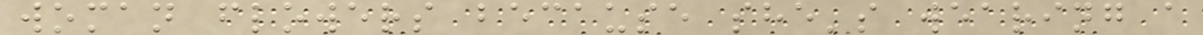woman flowers because she's wearing a
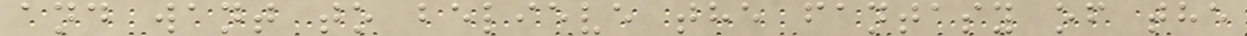and want to believe the fantasy of the
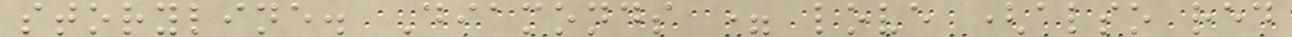storyline. Diamonds = love (also red
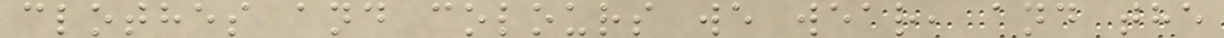clothes and colours we wear, and the
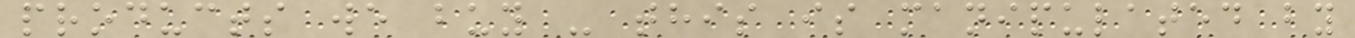products we buy - this is manipulated by
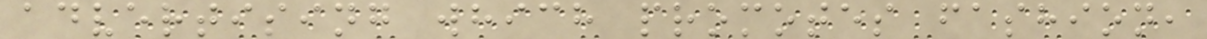advertising which promotes fashion,
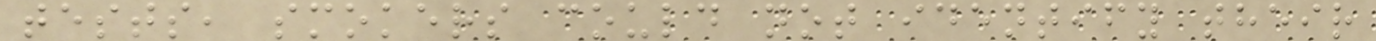tests, smokers could not identify their
